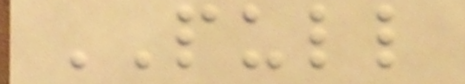PULL
